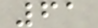61
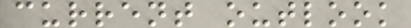current outlook
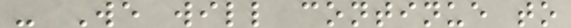- We will continue to
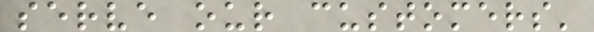serve our customers'
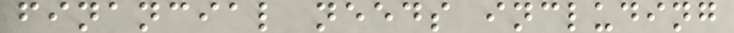financial needs including
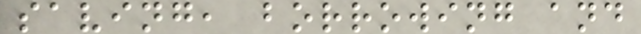saving, borrowing and
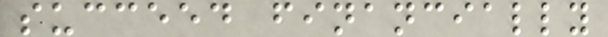succeed financially
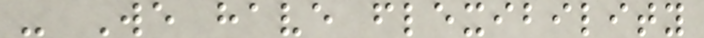- We have flexibility
